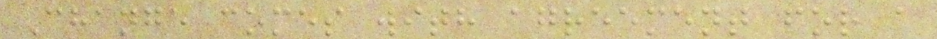Change comes with agreement for a
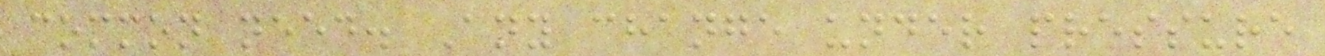common need. Any change under pressure
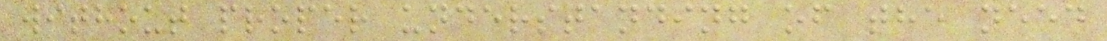without proper understanding of the need
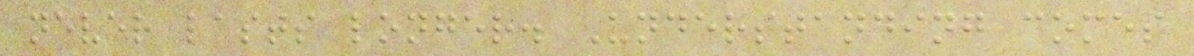never lasts longer. Understanding comes
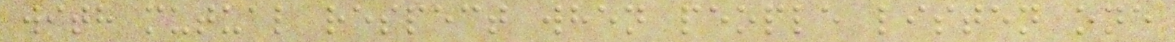with mutual respect when people listen one
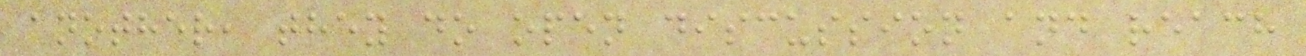another, they do open discussion and reach
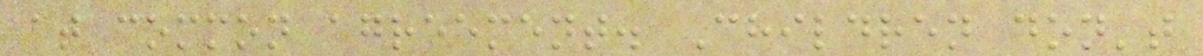at common agreement. Children don't
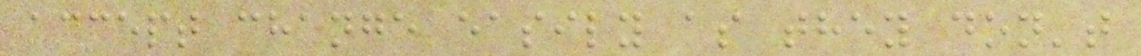accept change easily as they don't
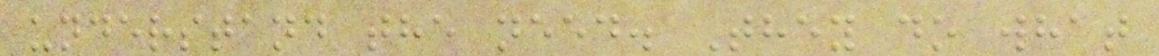understand the need. They do what
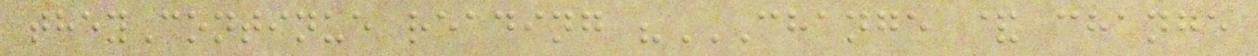theyContinue reading "CHANGE & CHANGE
